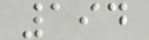194
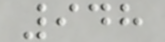948
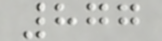877
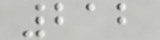212
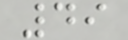49
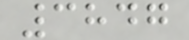3847
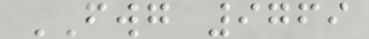FWG 9769
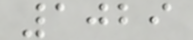1029
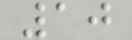10
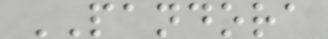PANDORA
